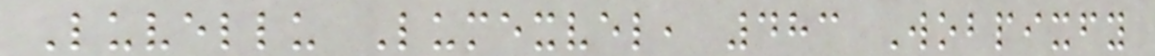Luvellu Lumexvel, 483 Wobpixfy
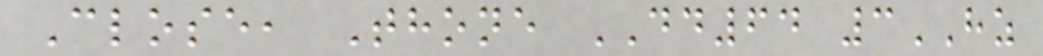Close, Thone DD64 3HZ
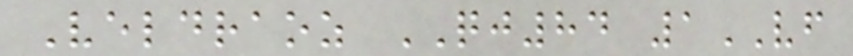Veldraoz QJ84 1VF
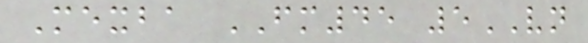Mexba FM45 5VN
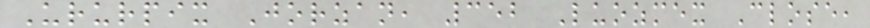Ururpix Jorzan, 352 Luozmex Close,
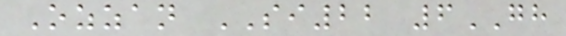Ozzan SI22 6GH
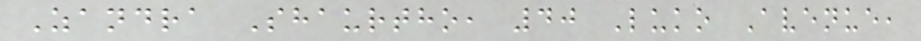Zandra Shaurtho, 40 Luko Avenue,
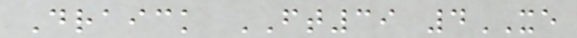Draick FT39 4XE
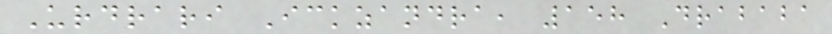Urdrari Ickzandra, 158 Drababa
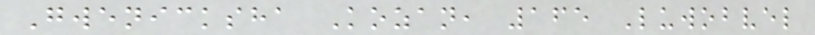Gwenicksha Kozan, 165 Luwobvel
